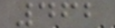462
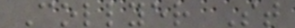Collyer St
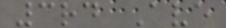3rd Ave
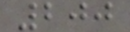200
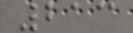213
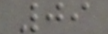09
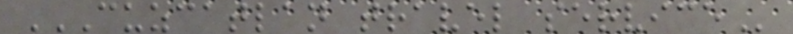CUZCATLAN TRAVEL SERVICE
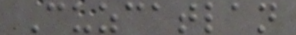Cuzcatlan
